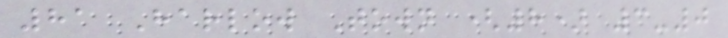81 Harlow Town (8) 3-0
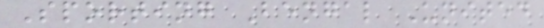Sporting Bengal United
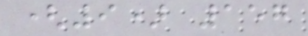(9) 157
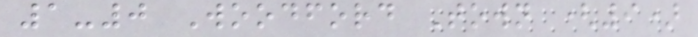1-0 Woodford Town (9)
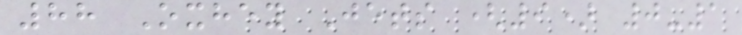88 Oxhey Jets (9) 0-1
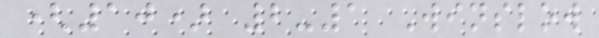(10) 2-1 Winslow
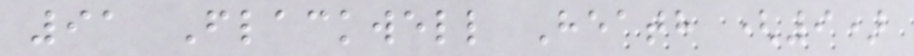91 Flackwell Heath (9)
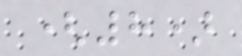(8)
